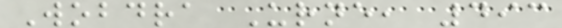Wobdra Urne, 493
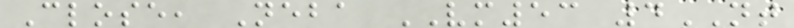Close, Neba VM53 4NT
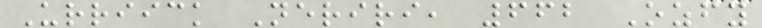Urriick Neriri, 662 Ozfy
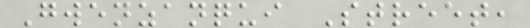Gwenzanqui Street,
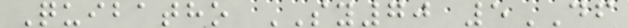Quibatho SY70 5DF
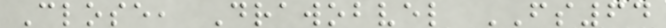Close, Drawobvel FS64
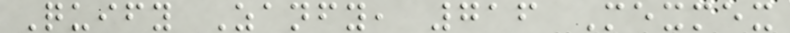Quify Zanfy, 716 Mexmex
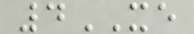4XE
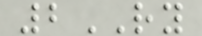2RY
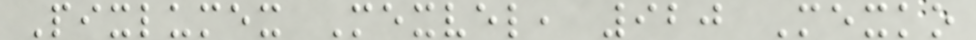Pixlumex Mexvel, 920 Mexko
